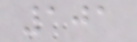101
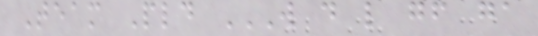Team Pld W D L GF GA
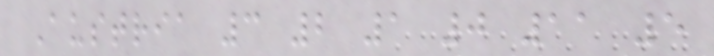Austria 3 2 1 0 11 5
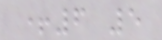+6 5
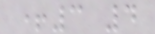+3 4
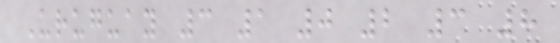Uruguay 3 1 0 2 3 8
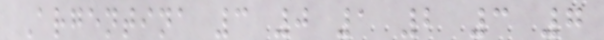Argentina 3 0 1 2 3 7
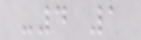-4 1
